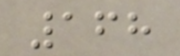168
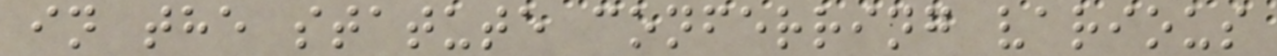in the statute conferring various
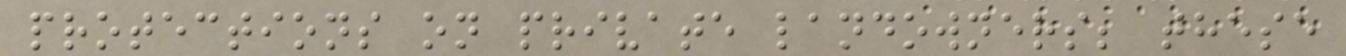protections on private landowners; these
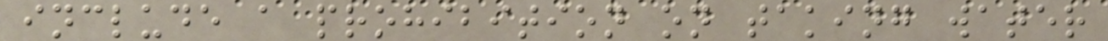include a prohibition on taking water
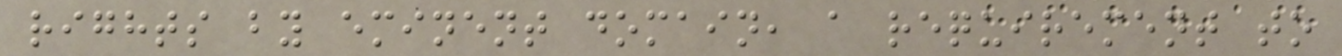rights by eminent domain, a requirement to
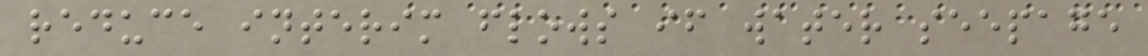reduce interim flows if water seepage
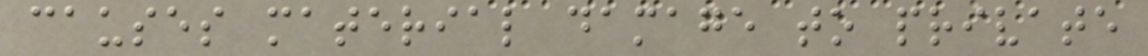causes material damage to private
